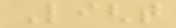Light
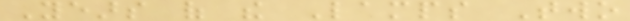Years of the Lamps Two
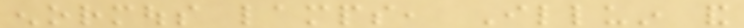enormous lamps, Illuin and
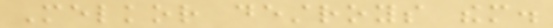Melkor destroys them.
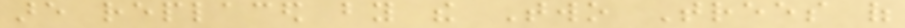are replaced by the Two Trees of
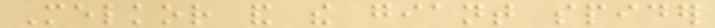Melkor and the giant spider
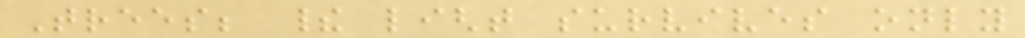Trees; their light survives only
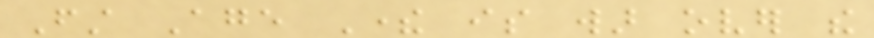First Age There is war over the
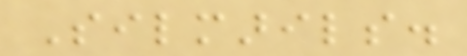Silmarils.
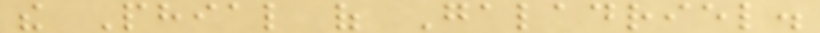the Phial of Galadriel.
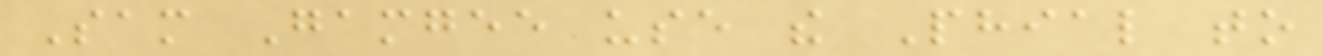Sam Gamgee use the Phial to
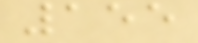155
